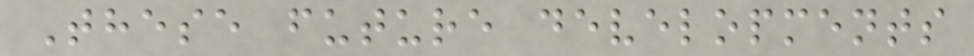These future developments
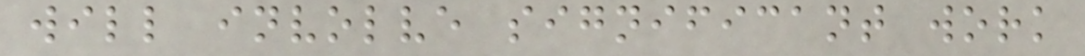will involve significant work
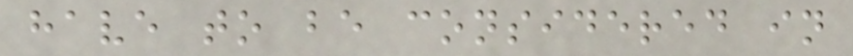have to be considered in
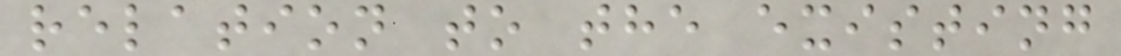relation to the existing
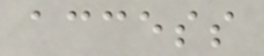access
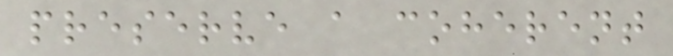preserve a coherent
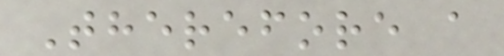Therefore a
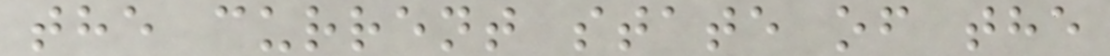the current state of the
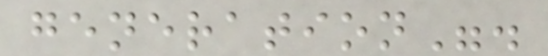generation".
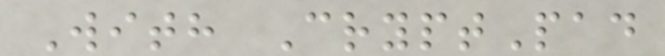With CryptPad
